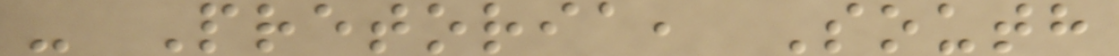- Pretoria, South
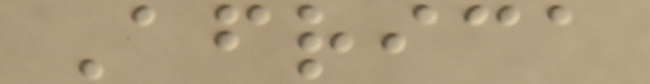Africa
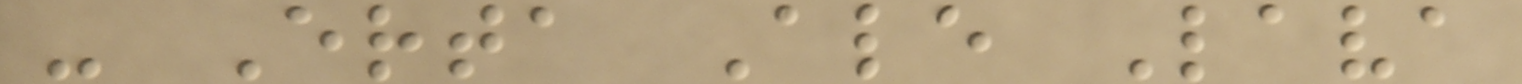- Erta Ale Lava
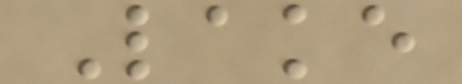Lake
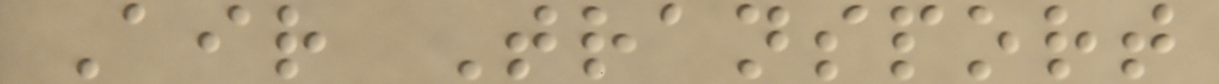Air Transport
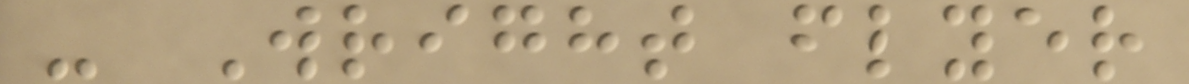- Wright flyer
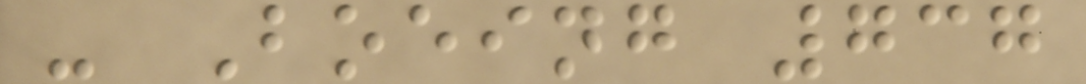- Boeing 737
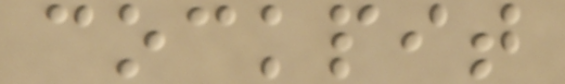cockpit
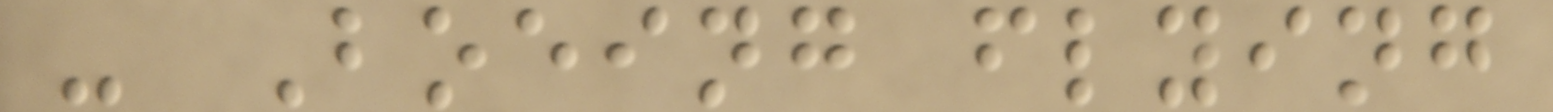- Boeing flying
